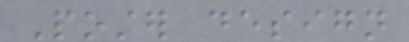Poster design
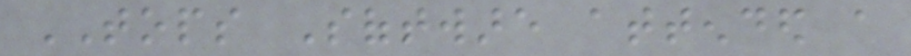TOPS Software attended a
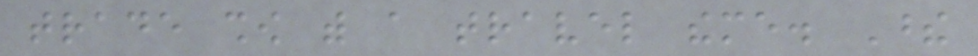trade show with a travel theme. These
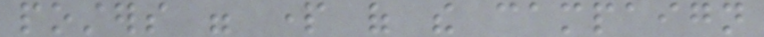posters were part of the campaign
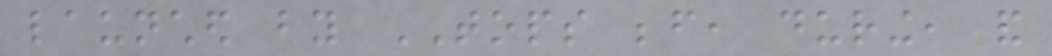launched by TOPS before, during, and
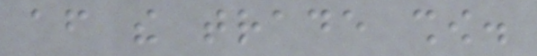after the trade show.
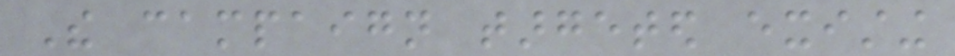The campaign targeted existing
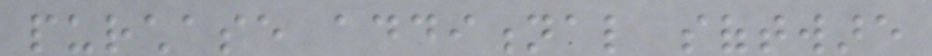purchase additional software
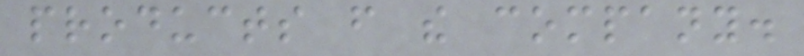products from the company.
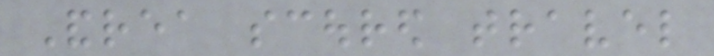Andrea scoured travel
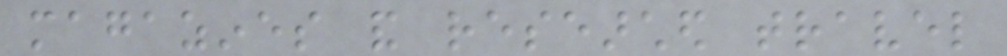magazines and researched travel
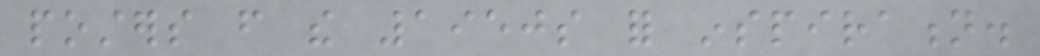posters from the 1950s for inspiration.
